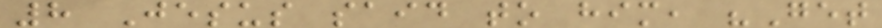8 Jesus said to him, "Get
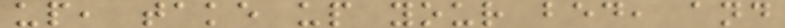up, take up your bed, and
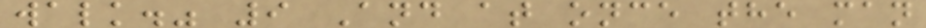walk." 9 And at once the man
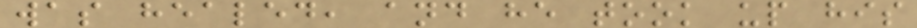was healed, and he took up his
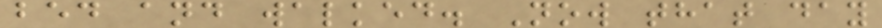bed and walked. Now that day
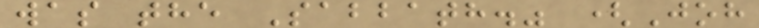was the Sabbath." (Joh
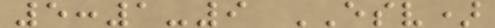5:1-9 ESV)
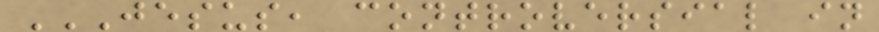JESUS, CONTROVERSIAL IN
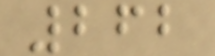262
